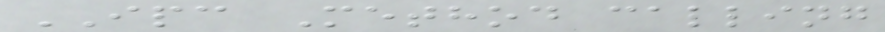IPC Method calling
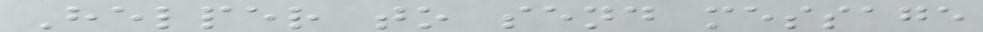Helper to send message
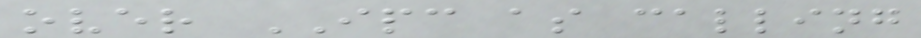over IPC as calling
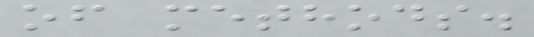of methods.
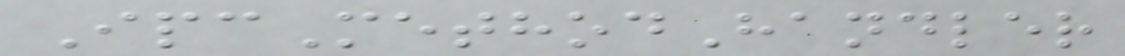IpcMethodHandler
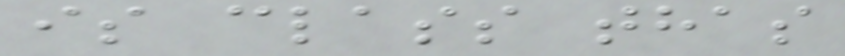is class thas
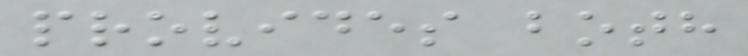provides both
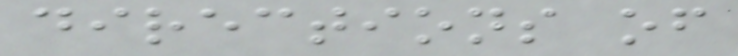directions of
